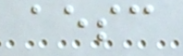aesc
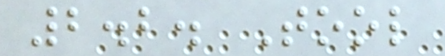2.2. Tool
